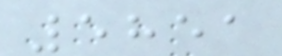5851
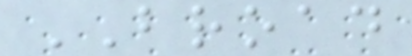BROAD
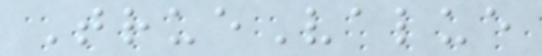TrueValue
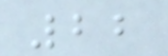22
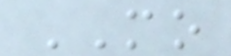MO
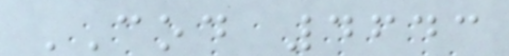COD 4643
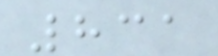831
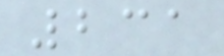231
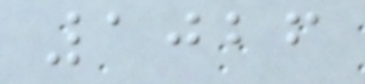1026
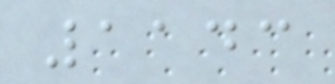1143
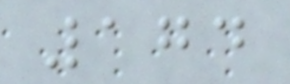174
